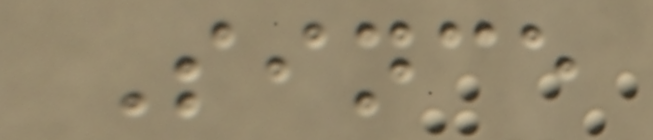Since
